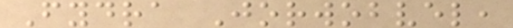Fydra Jorwobvel,
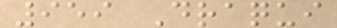959 Draqui
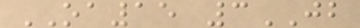OA15 3JB
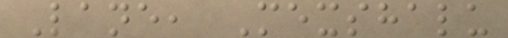Lane, Mexshalu
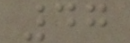47
